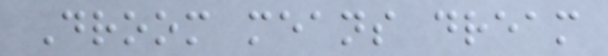Droom means dream
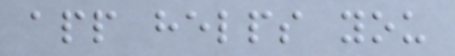app helps you
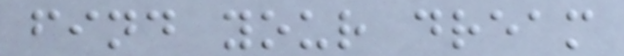find your dream
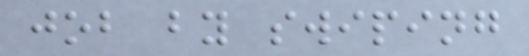job by swiping
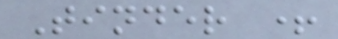Tinder +
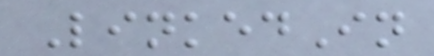LinkedIn
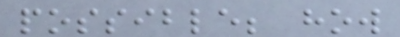possible; how
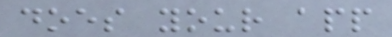does your app
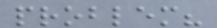problem?
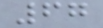67
